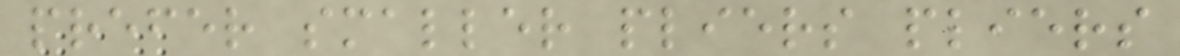prefer smaller pliers pliers
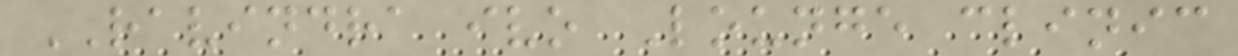RAVINDRA ivo Lounge clinic
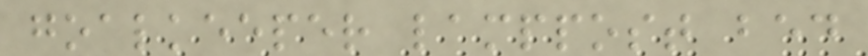goalkeeper lamppost bed
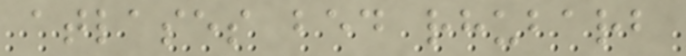atlases bed rhubarb
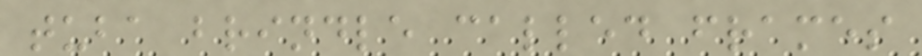tuba brindle called frames
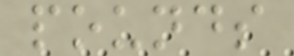pounds
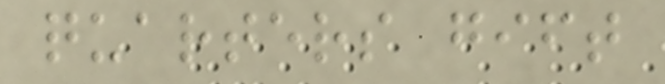quarters gift
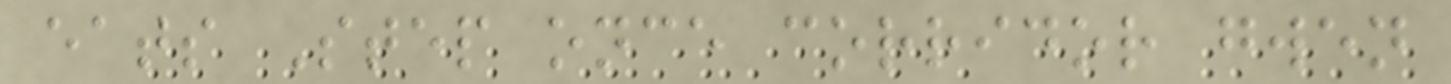eats Step once corridor gwen
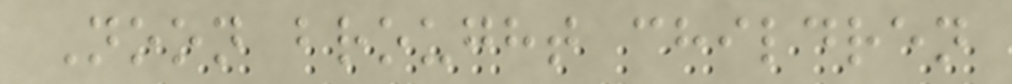Noon brought children
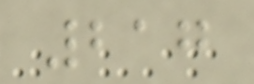217
